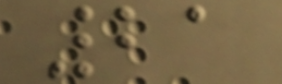21
